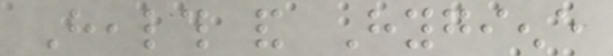Health and Hygiene
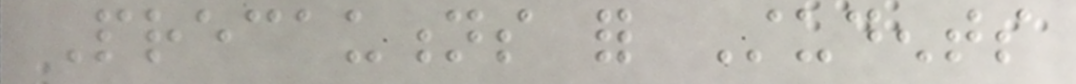Precautions for Students
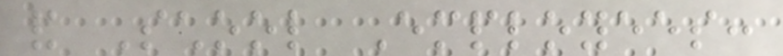and School Employees:
